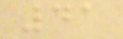41
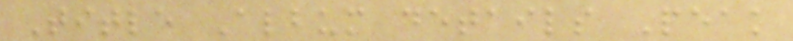Title Album details Peak
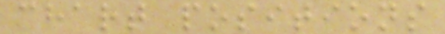chart positions
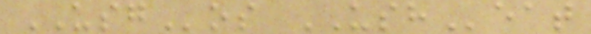USGos USHeat
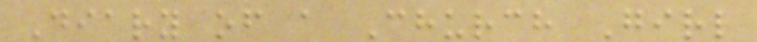Diary of a Church Girl
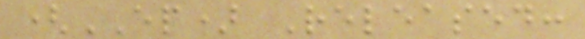(EP) Released:
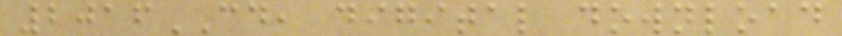2016CD, digital download
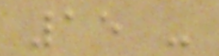15 -
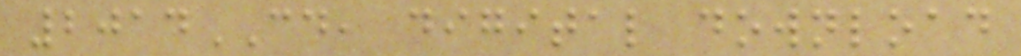2014CD, digital download
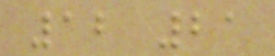12 21
